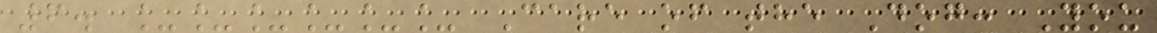6. ______ Care of the Dog: You
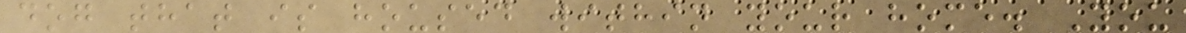dog that is housed within your home. You
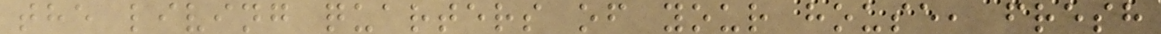the living quarters of your house, fresh
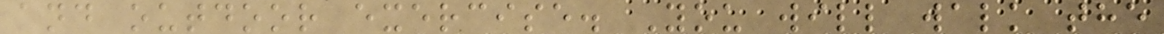and outdoor exercise. You will walk the
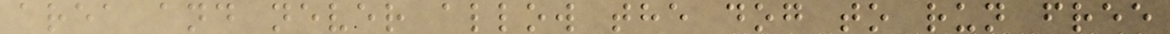area and never allow the dog to run free
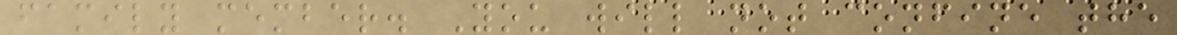family member. You will not confine the
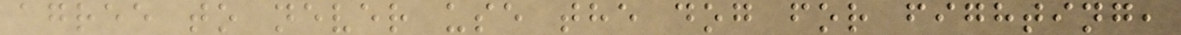agree to never use the dog for fighting,
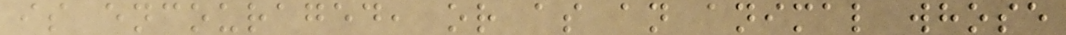is encouraged, or as an animal whose
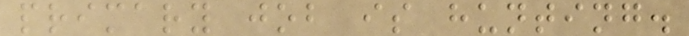primary job is hunting.
